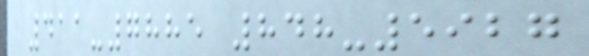411-7885 848-5927
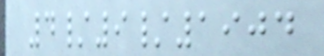4/9/1904
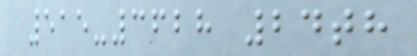515-3628 24th
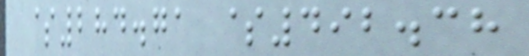$284.71 $492.38
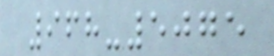968-5075
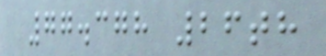77.378 26th
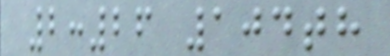2:26 104th
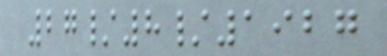27/8/1927
